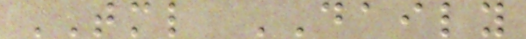TML DAILY
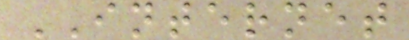INTERNET
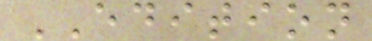EDITION
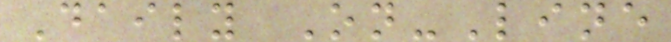Daily On-Line
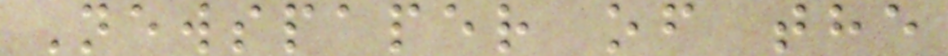Newspaper of the
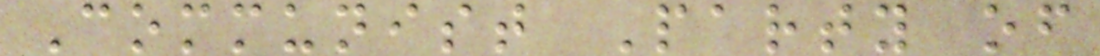Communist Party of
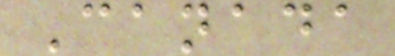Canada
